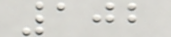102
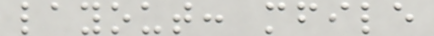layout: mfile
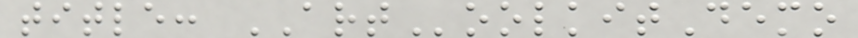title: ARToolkitDemo
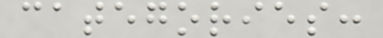categories:
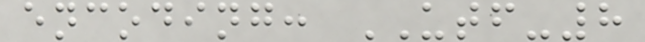encoding: UTF-8
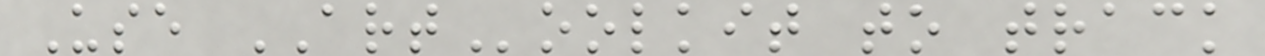Use ARToolkit to track
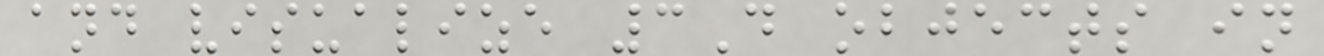and visualize 3D objects in
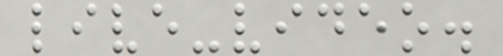live-video.
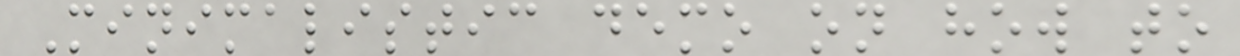Minimalistic demo on how to
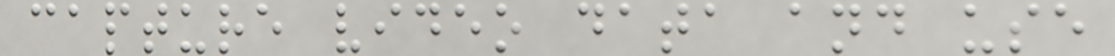capture video data and use
